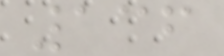136
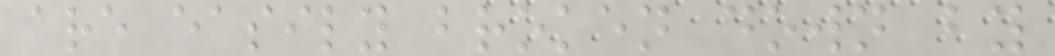are easily broken down by
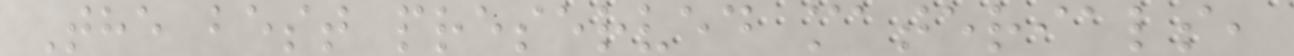The best preserved materials,
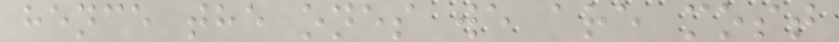hence the ones we are most
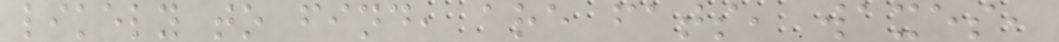likely to find, are fats, waxes,
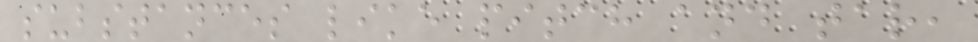substances like pitch and tar,
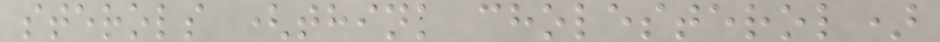sterols (think cholesterol)
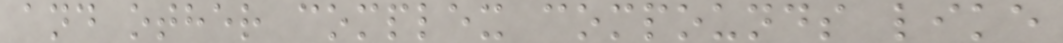and other complex compounds like
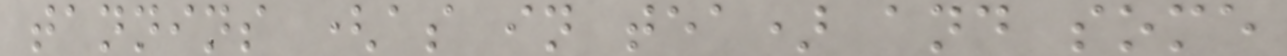tannins (as in tea) and some
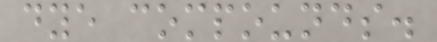dye compounds.
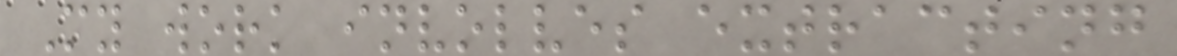My work involves extracting
